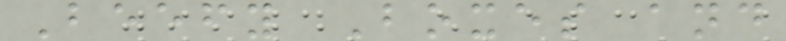Beefy Boxes and
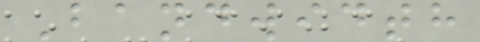Bandwidth
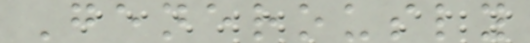Generously
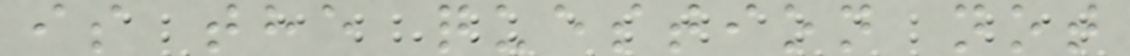is the question not
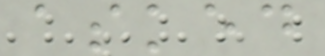asked
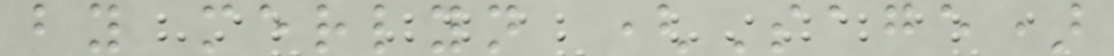by merlyn (Sage)
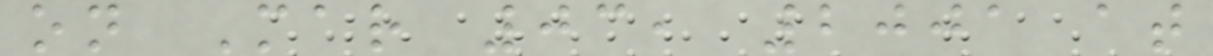on Mar 03, 2001 at
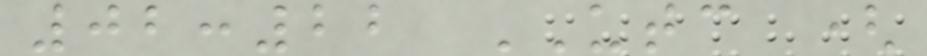02:22 UTC (
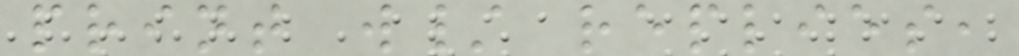print w/ replies,
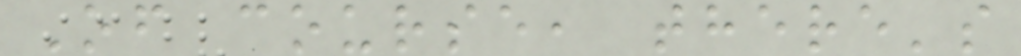Of course, there's
